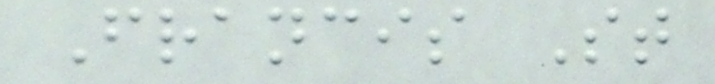Francis St
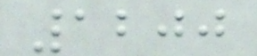1200
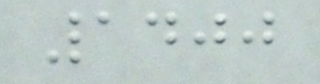1400
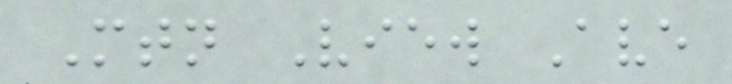Mtn View Ave
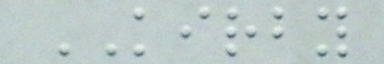KIRBY
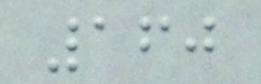160
